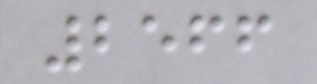2566
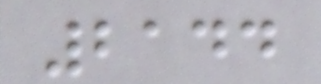2144
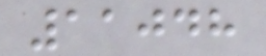11048
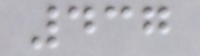437
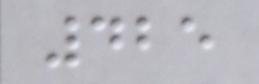425
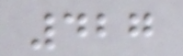427
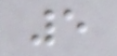5
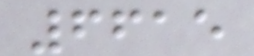6615
